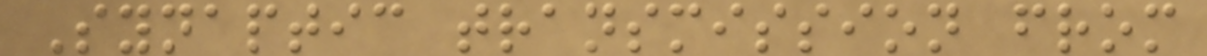Synaptic transmission from
